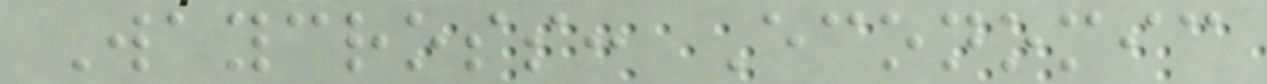Waycross: Economic
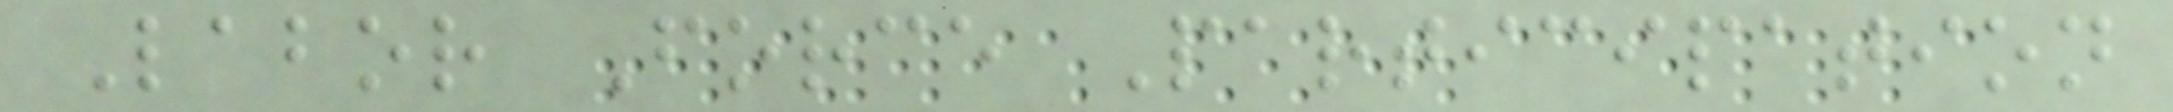Labor Force Participation
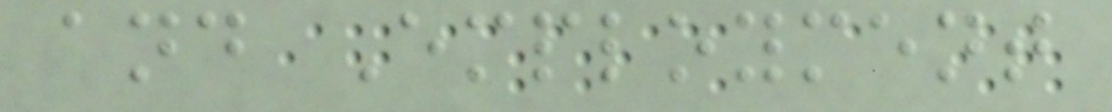and Employment
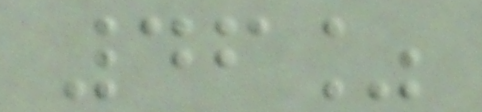46%
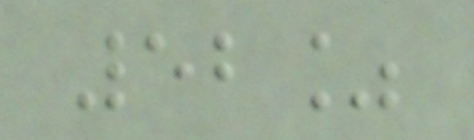52%
